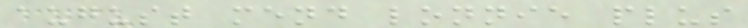august mend lonnie plus
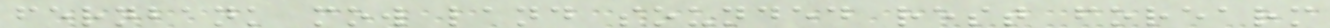fernbank mow land sounded rest forearm
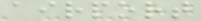airport
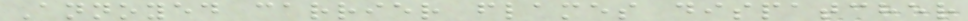Annoyed carrier flames dispatcher
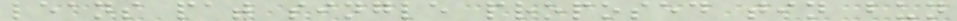leans pat single proposed tin bun
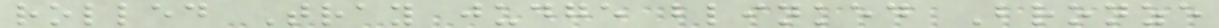rolled Tray judge blinked Bronze
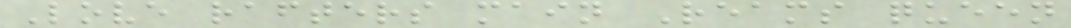Love rafters main Reams queen
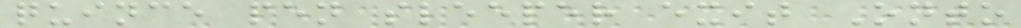quince pen sleeper exit Onto
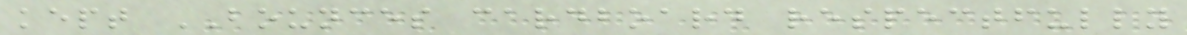kept BOUNCES cardboard respectfully
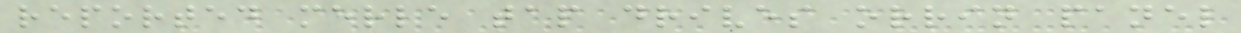reported merle tap drives orrin panel
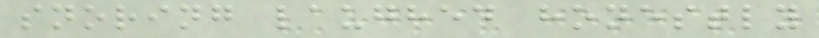snoring laughed honestly
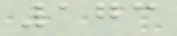173
